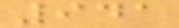941
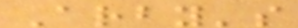Arby's
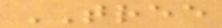TREE
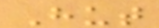Hut
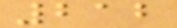212
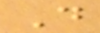D
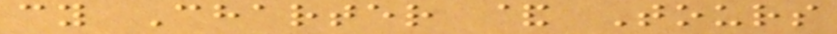cy Charter & Tours
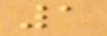1
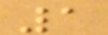1
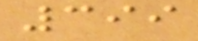399
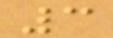3
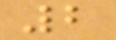2
